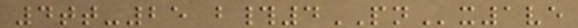4tt-25 b#4PNx1ve
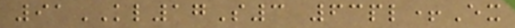91KL17S3 63pl+Ex
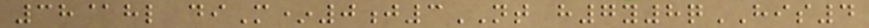38@hl diM*0j3NT h7y8qHIS4
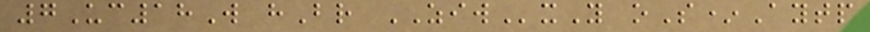7Uc18W hBr ZIWxY oS*Aytp
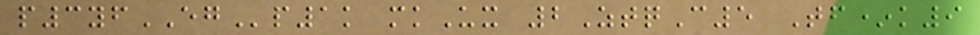p3yfEGp1k mkUx 2ZtqC5 Tf*k9
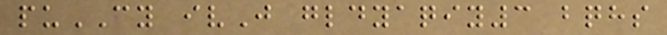puCY ivJ gldyaqiy3 bqhs
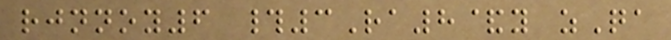rjnnoy6 #3Ra8&y zQa
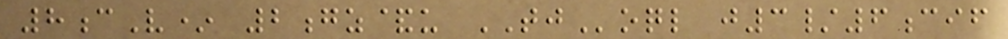8cV* 2gz&u TJoql j3/6cif
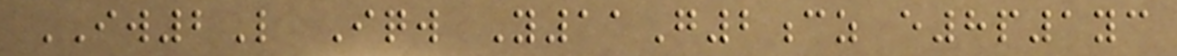IW2L Iqw Y11G2cz e8p1yc
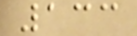133
